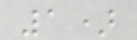1)
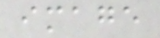image
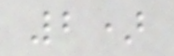2)
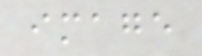image
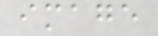image
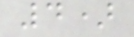4)
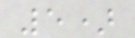5)
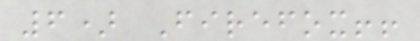6) Firefox!!
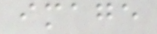image
